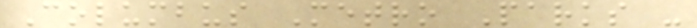Columbus Metro Parks -
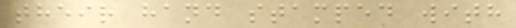their hand stamped with
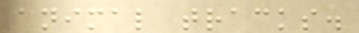animal tracks.
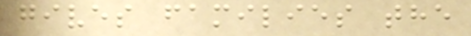gives families the
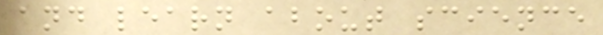and learn about science
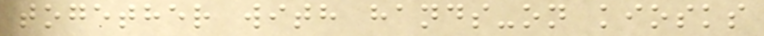together with hands-on kiosks
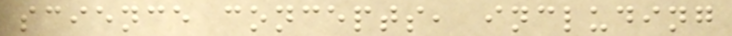science concepts, including
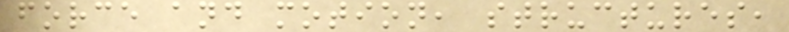force and motion, structures,
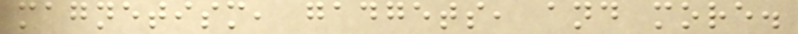magnetism, gadgets, and more.
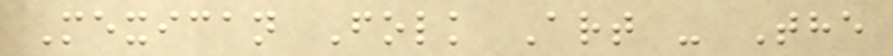Mexican Folk Art - The
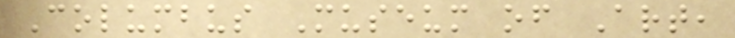Columbus Museum of Art,
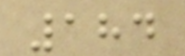184
